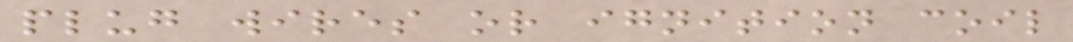plug wires or ignition coil
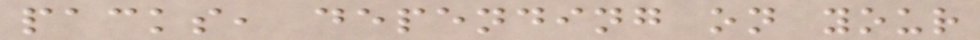packs, depending on your
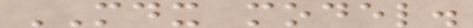MDX model.
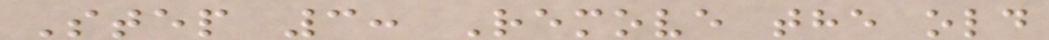Step 3: Remove the old
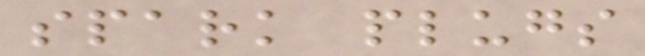spark plugs
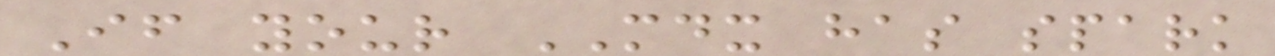If your MDX has spark
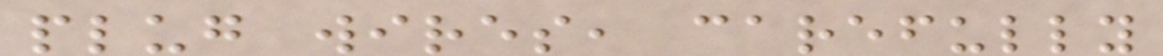plug wires, carefully
